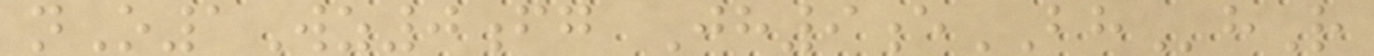nO1Wz0fg Jh9eBHhR
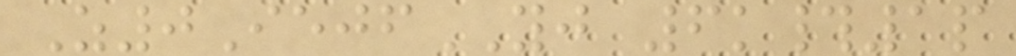Z0IejfYJ 6k#1p
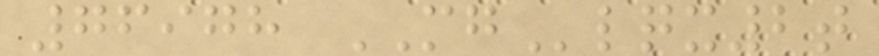76978 MGlqx2t
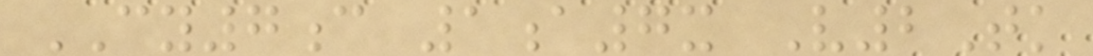CY7c 1a7x V2Tk
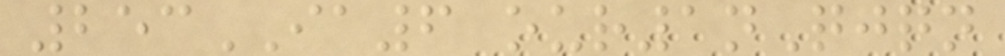253IA6 our1nQjqn
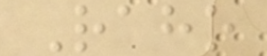Raho
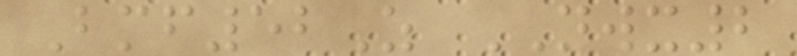Bmf52Z NWX2
